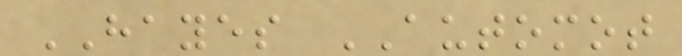HAYES AUTOMOT
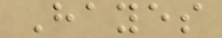Hayes
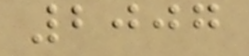2007
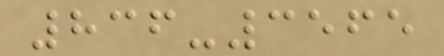836-3565
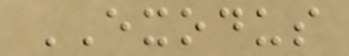EXODUS
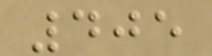405
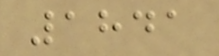1841
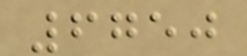6750
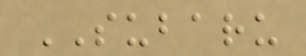SUBARU
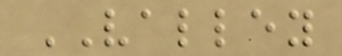VALLEY
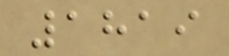1819
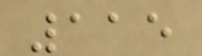115
